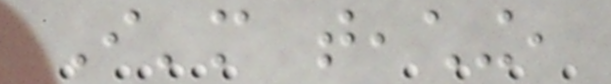I'm teaching,
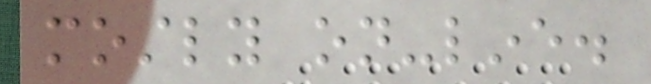mostly on-line.
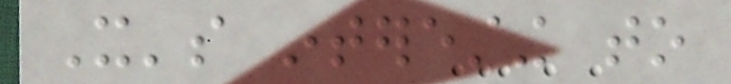It's interesting to
